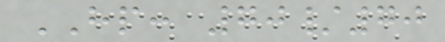HP: 70/70
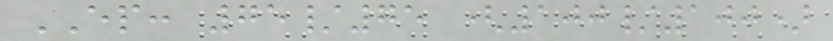EP: 75/75 (100/100)
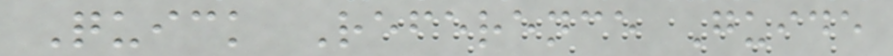Quick Reference Guide
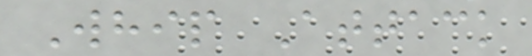Whip Attack
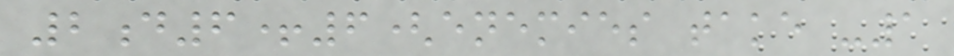2d6+6(enemies take -1
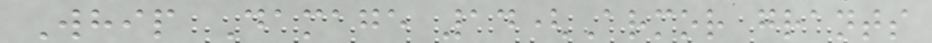Whip Damage 14(Armor grants
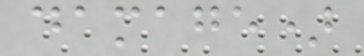damage)
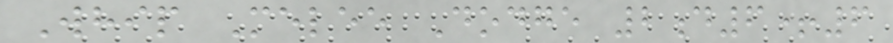Whip Melee Dodge 2d6+6
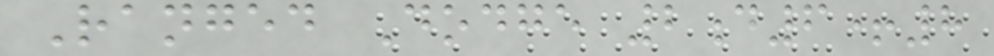Ranged Dodge 2d6+8
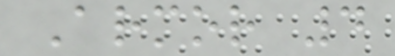Armor 4
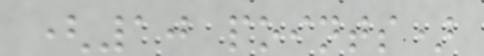(10 points)
